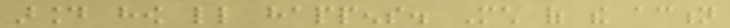around how little happens. Much of the action
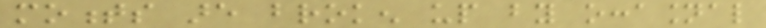moments are broken up by occasional
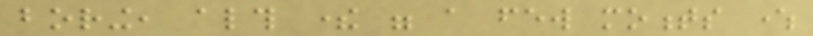boring, although there were a few moments where
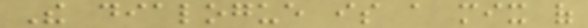The dialogue is a mix of
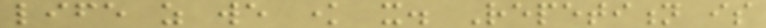life as we know it. Repetition is
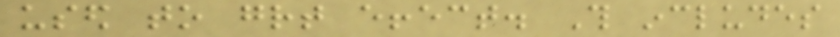used to great effect. This includes
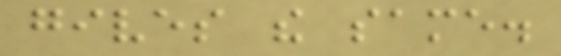gives the same.
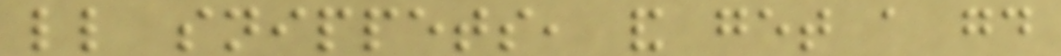little snippets, and get a good
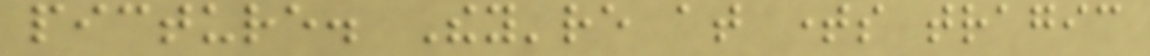picture. They're at times tragic
